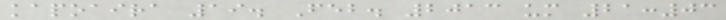kapoaira 19. Feb. 2013 um 21:03
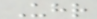Uhr
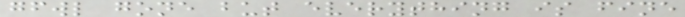gfwl gone but everything is fine
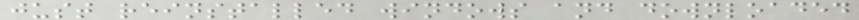just reinstalled windows and downloaded
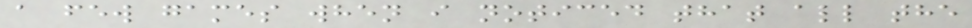a few games when i noticed that all the
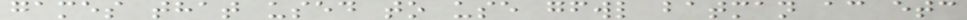games that used to use gfwl batman ac etc
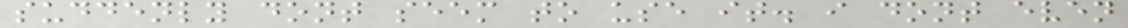suddenly dont seem to use it. i dont even
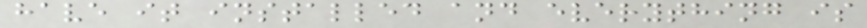have it installed and everything is
